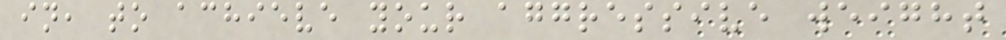in, to achieve your aggressive weight
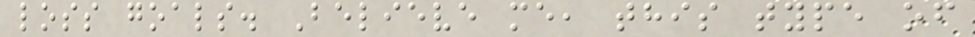loss goals. Believe me, this type of
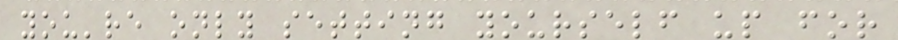you're only setting yourself up for
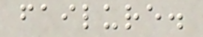failure.
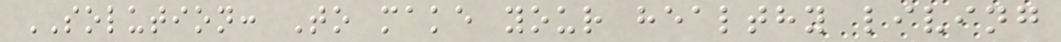SOLUTION: To make your healthy living
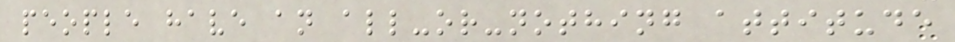people have an all-or-nothing attitude
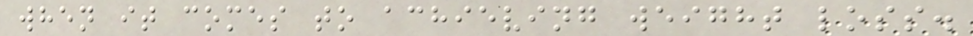when it comes to achieving weight loss.
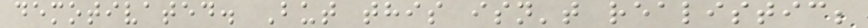demotivated. But this isn't realistic;
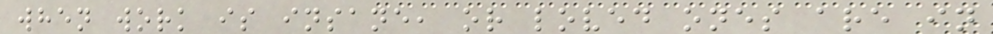when work is insane, or loved ones are in
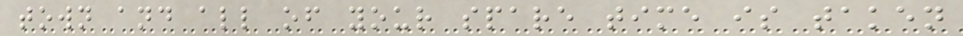town and all of your spare time is taken
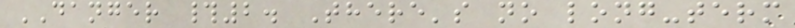DANGER #2. There's no long-term
